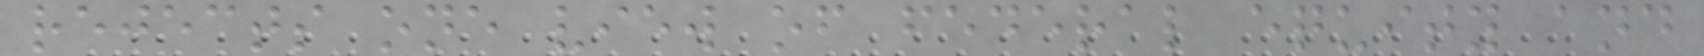rejects one view of federal equity and
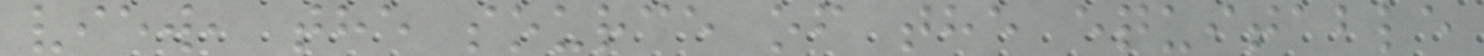view, the source of the equitable
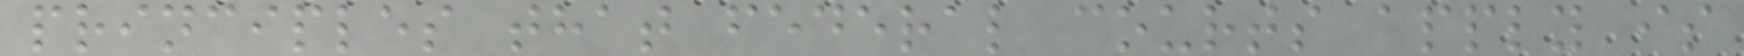principles that federal courts apply is
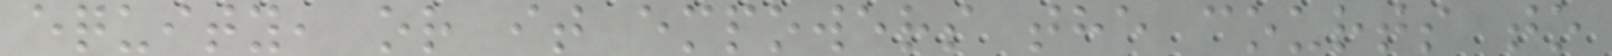equity, or it empowers the courts to
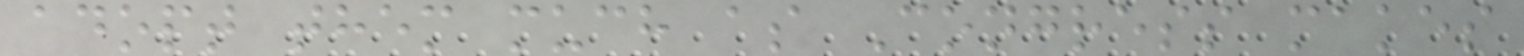adopt them much as Congress makes
